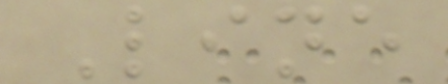Line
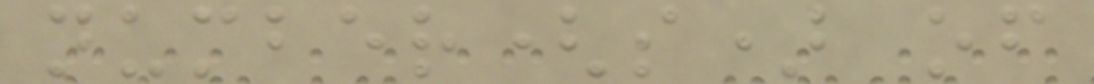number(s) of
